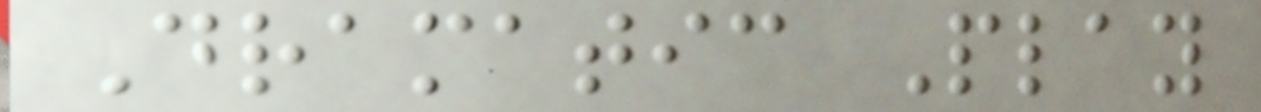Dramatic Play
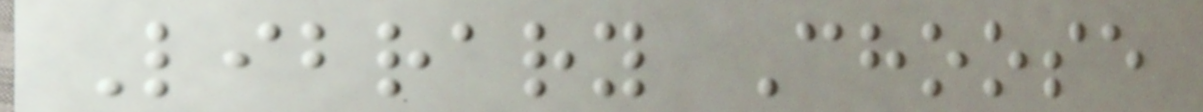Library Choose
